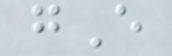gE
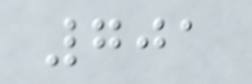701
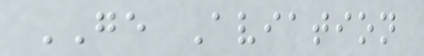GE Aviation
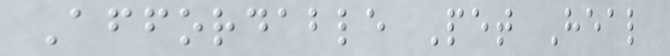Affordable Pet Heal
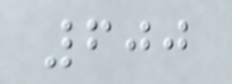600
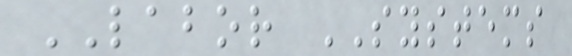LABOR SYSTEMS
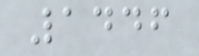1446
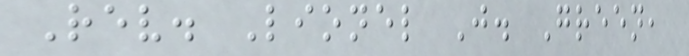Rev. Lionel J. Green,
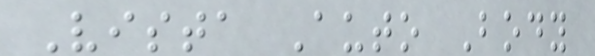Vista Auto Body
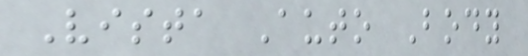Vista Auto Body
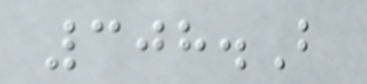308.B
